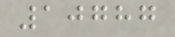10787
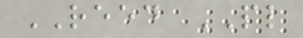REED PL
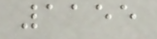1155
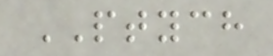PTYCH
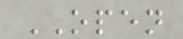OPEN
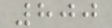800
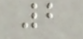2
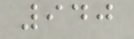940
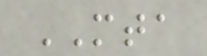MTA
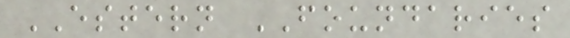ESTERN FOUNDARIES
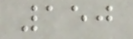150
